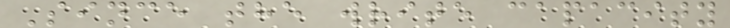Since the write capacity
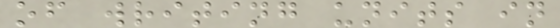of writing units in
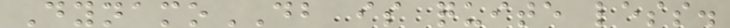DynamoDB is quite less.
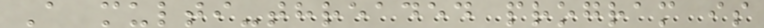A multi-threaded program is
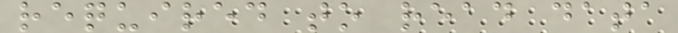required to read data
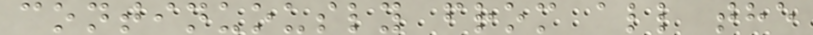continuously from all the
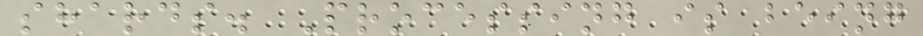shards. Processing is being
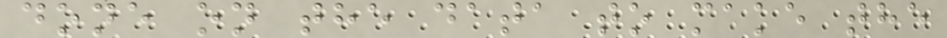done on the data to make the
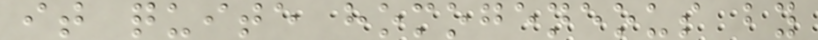it quite homogeneous by
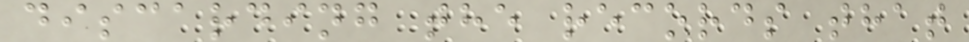discarding the records that
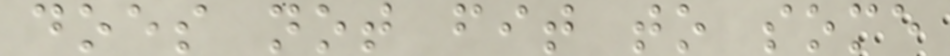does not fit to some
